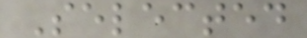Selected
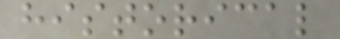historical
